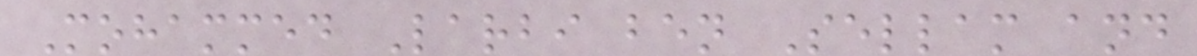Mohammed Larbi ben Sellam and
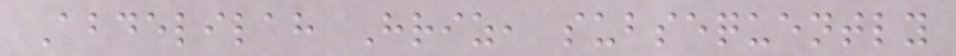Abdelilah Hriz, subsequently
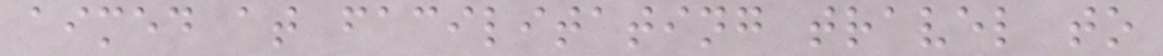aimed at facilitating travel to
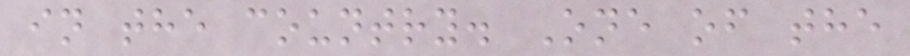in the country. One of the
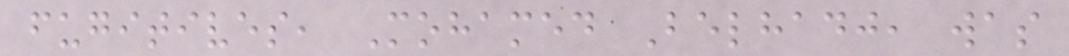fugitives, Mohamed Belhadj, was
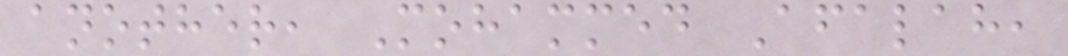another, Mohammed Afalah,
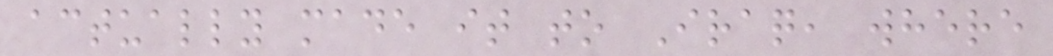actually made it to Iraq, where
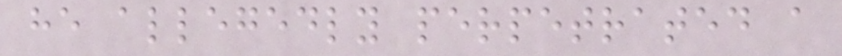he allegedly perpetrated a
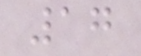17
